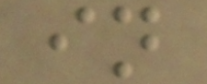in
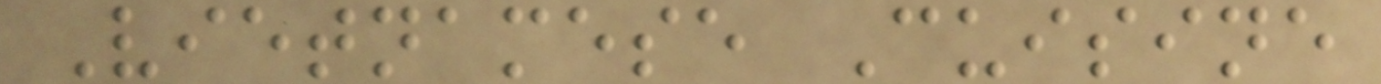Vietnamese Cuisine
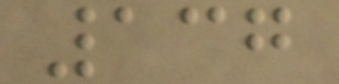137
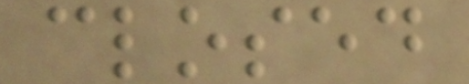closed
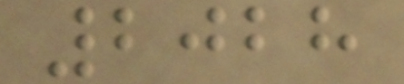2028
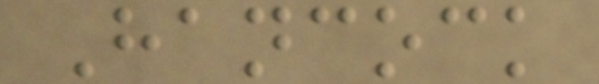Hancock
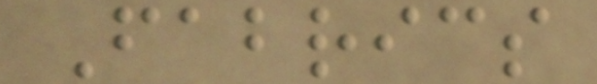Fabrics
